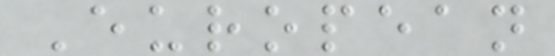European
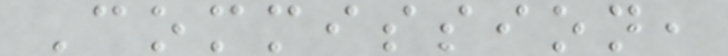Commission,
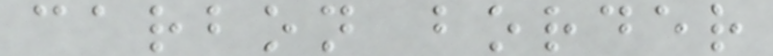carbon border
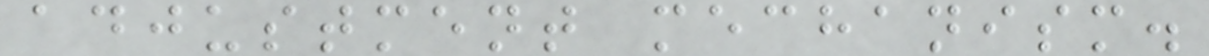adjustment mechanism.
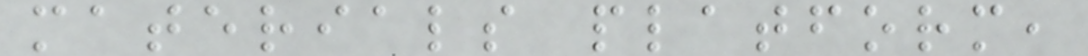materials platform,
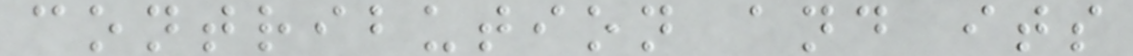contribution and its
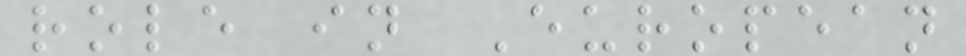role in European
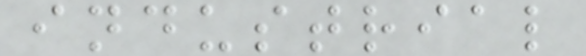industrial
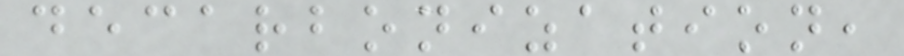decarbonization,
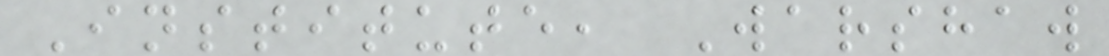Institute, Warshaw
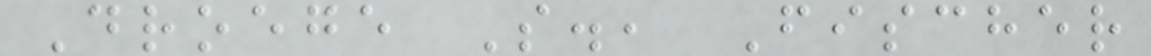Droege S., Fischer
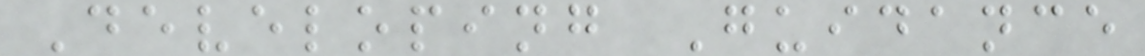Developing Guidance
